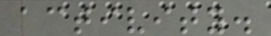activity.
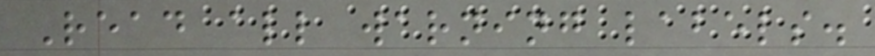Read all warning labels.
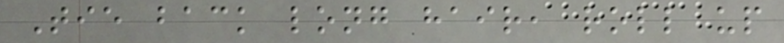Tie back long hair, roll up
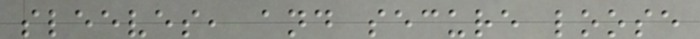sleeves, and secure loose
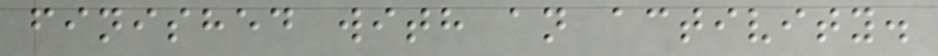finished with an activity.
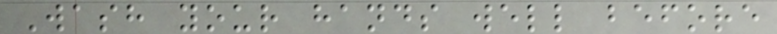Wash your hands well before
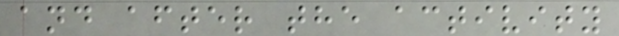and after the activity
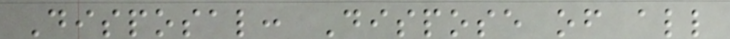Disposal: Dispose of all
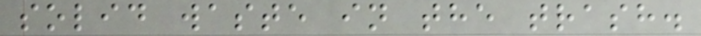solid waste in the trash.
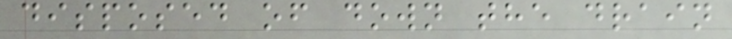disposed of down the drain
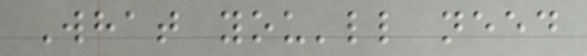What you'll need
